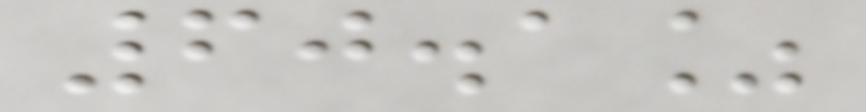60.1%
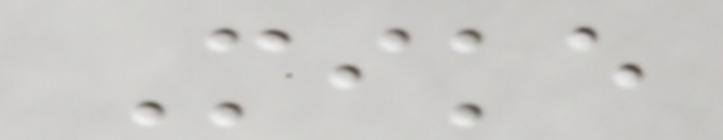Mike
